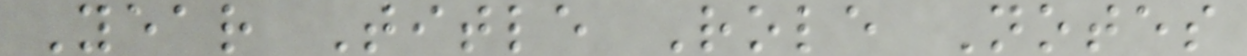Year Title Role Notes
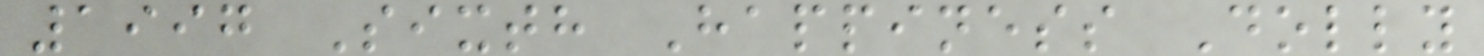1997 Sixth Happiness Dolly
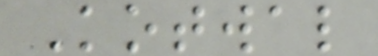Kotwal
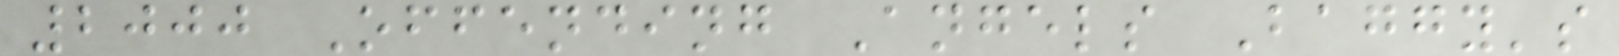2000 Offending Angels Baggy's
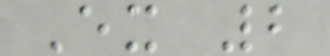Ex 2
